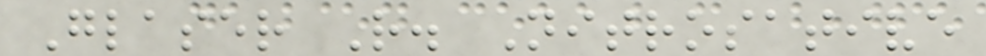Glaser R. Nitrosative
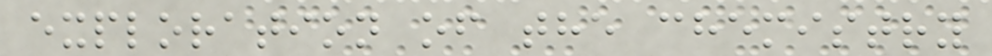exploration of the chemistry
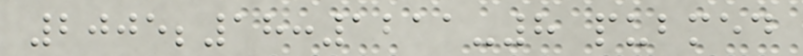2005;18:1211-8 pubmed
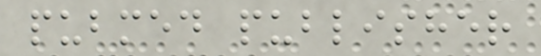pubmed publisher
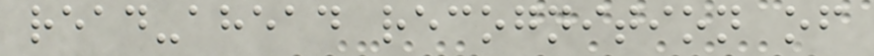read-ahead recognition of
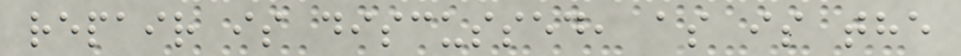repair is discussed, as is the
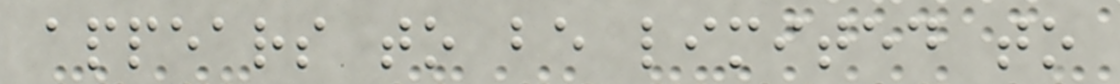appears to be limited to
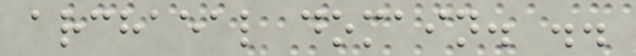archaeal domain. ..
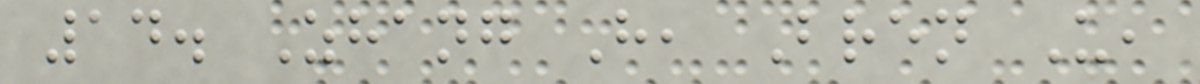14. Zhang H, Bren U,
